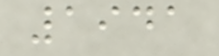1941
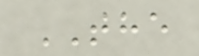THE
